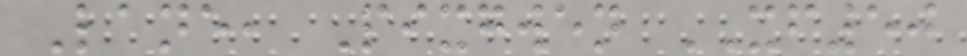Lane, Pixgwen XF50
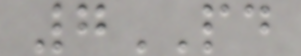7PD
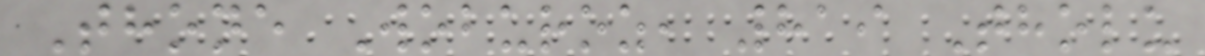Thone Woburoz, 819 Tholu
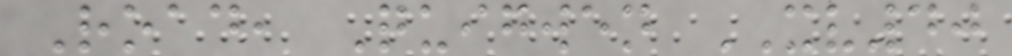Road, Quigwen XV40
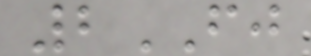2FJ
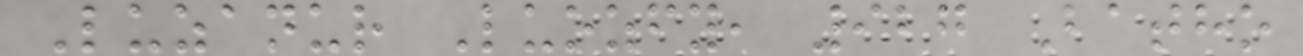Luzanur Luozfy, 927 Batho
